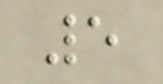5
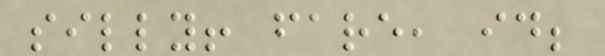silly! fare, id;
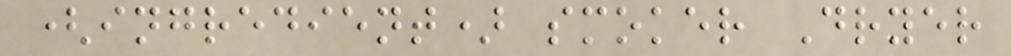(ingredient) smoker Dryer
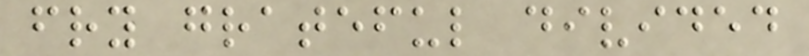fry grateful divided
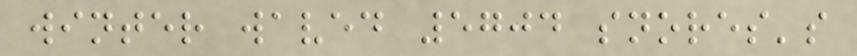winter waved 5704 snores's
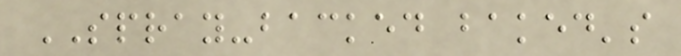SPRAY-backed baked's
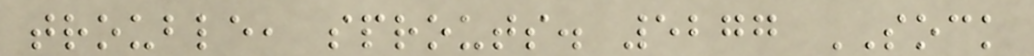trouble, sprouts. 5277 SOCK
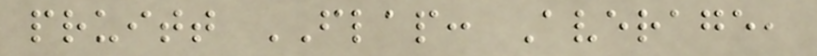pruitt FLAP: Average,
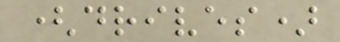(drives)
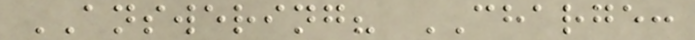ANSWERING? CHARGE:
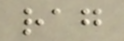rag
